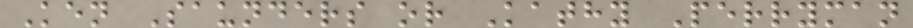Ken Saunders or Kathy Perryman
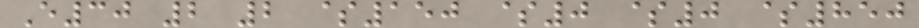E30 2 2 $150 $0 $0 $850
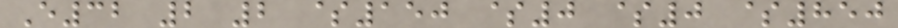E32 2 2 $150 $0 $0 $850
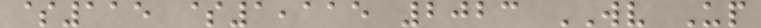$115 $1,115 2023 WV Up
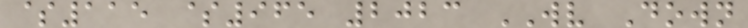$115 $965 2023 WV Down
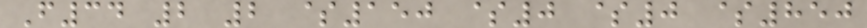F34 2 2 $150 $0 $0 $850
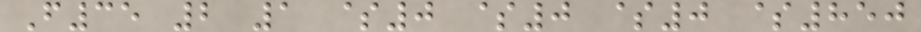F35 2 1 $0 $0 $0 $850
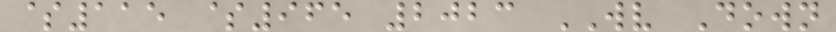$115 $965 2023 WV Down
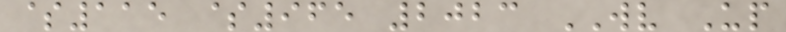$115 $965 2023 WV Up
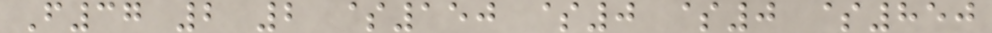F37 2 2 $150 $0 $0 $850
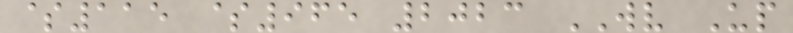$115 $965 2023 WV Up
